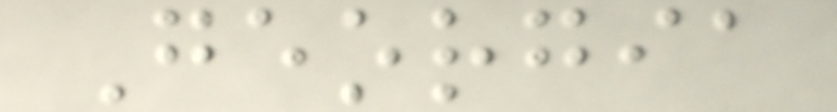Georgia
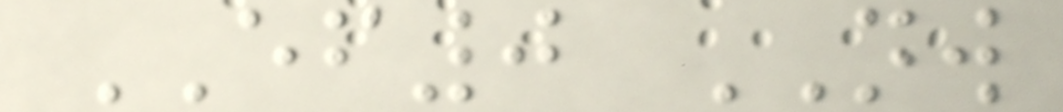EF0 NW
